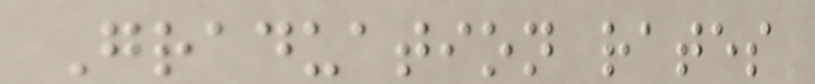Graduation rates
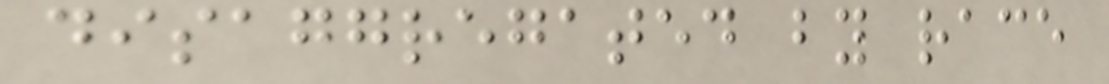disaggregated by race
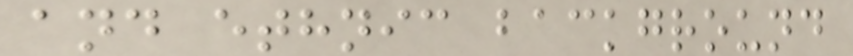and ethnic background
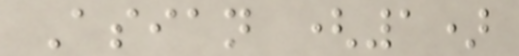Asian (1)
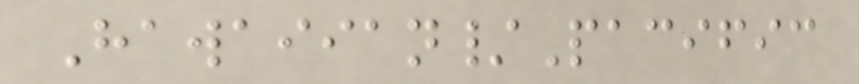Hawaiian/Pacific
